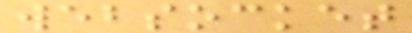websocket
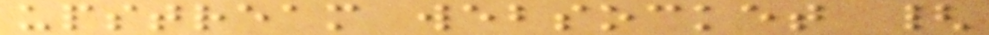upstream websocket {
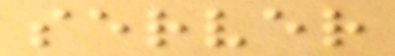server
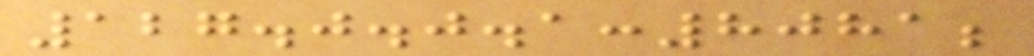127.0.0.1:8081;
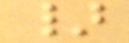}
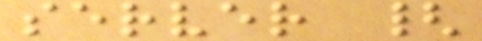server {
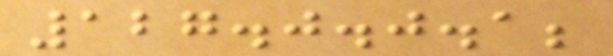127.0.0.1;
